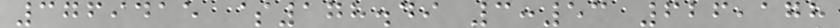3769415 $178.49 3:53 626,178
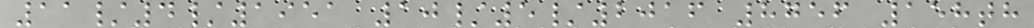11/4/1951 10/5/2016 8756 158th
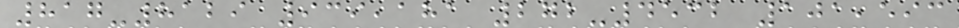817-8129 939,181 272-4532 101,593
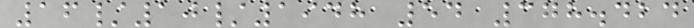16/10/1948 54 378.424
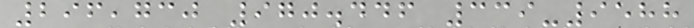296,730 970.446 339-9588
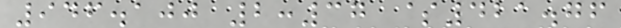946.100 2:37 $421.76
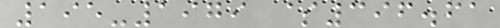195-1979 $396.61
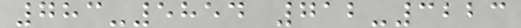783-5854 712-3223
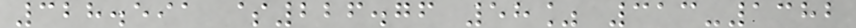328.591 $226.76 58% 313-1382
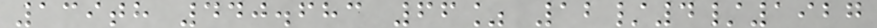139th 440.683 66% 12/4/1927
